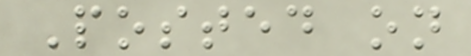Posted on
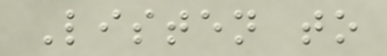Listen to
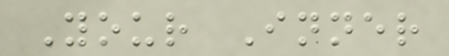Your Inner
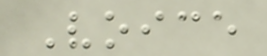Voice
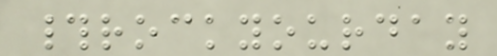#rockyourday
